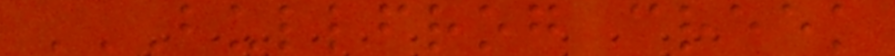BULLFROG CREEK
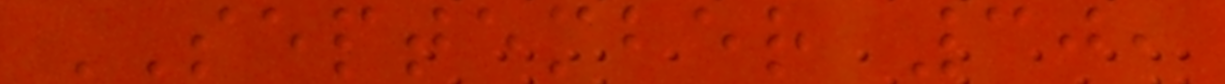SEPTEMBER 30,
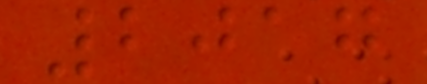2017
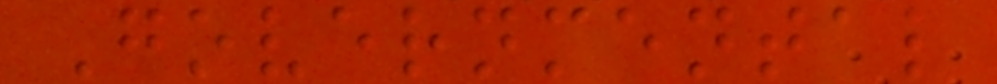Governmental
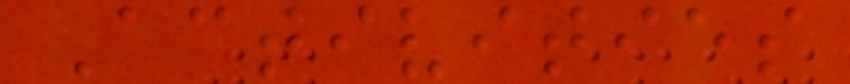Activities
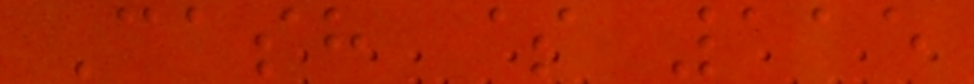Cash $ 115
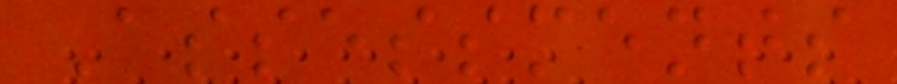Assessments
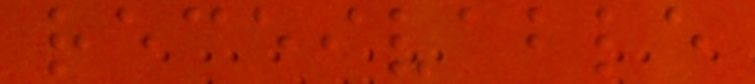receivable
